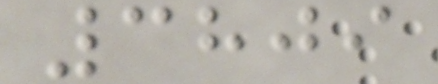3809
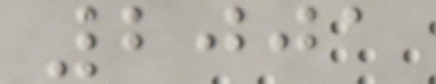2001
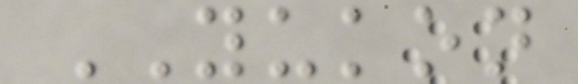YUKON
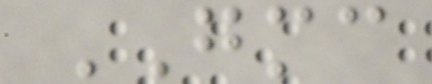GMC
